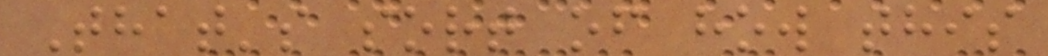That's sort of how this
